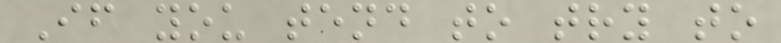If you tend to try to
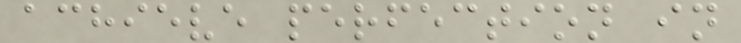achieve perfection in
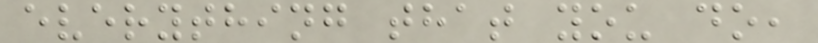everything that you do,
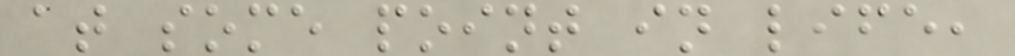at some point in life,
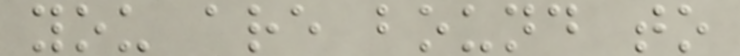you are bound to
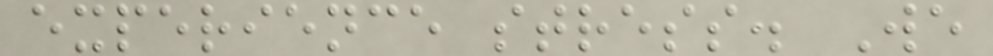experience stress. We
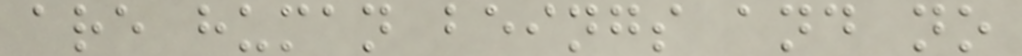are human beings and no
